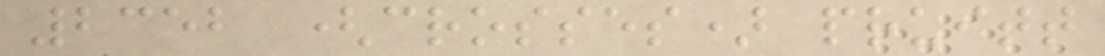2352 (crosses) pruitt
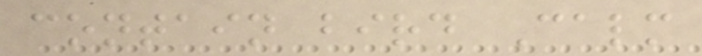contain bird Calm
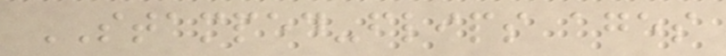STAMPED-flips ages
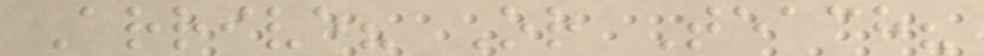Arrive? Or Teach?
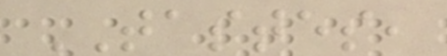TASTES,
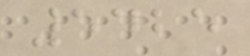5425
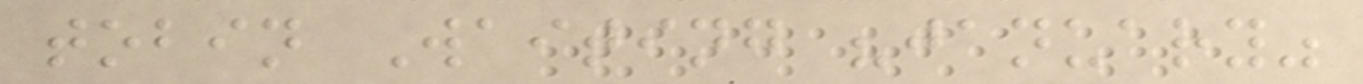tobin Waiting "january"
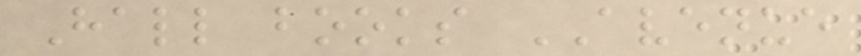Hall books AVENUE
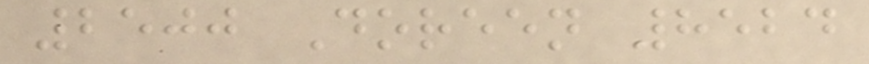2500 Doreen 8524
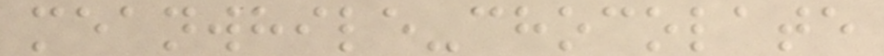meanwhile-chocolate
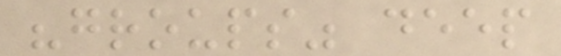"groups" deep
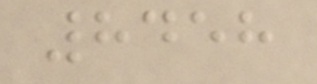8458
